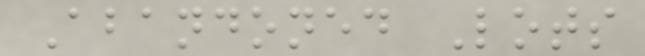Abandoned Lots
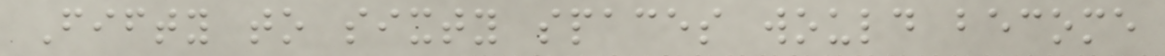Fifty to sixty spaces would become
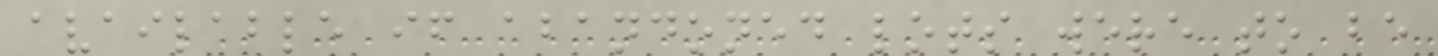available if abandoned lots were to be
